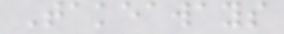Takeaways
